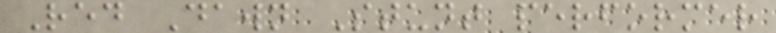Red Dawn Stunt performer
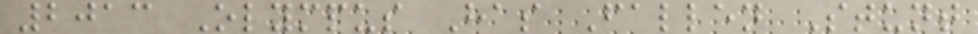2013 Olympus Has Fallen Stunt
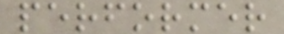performer
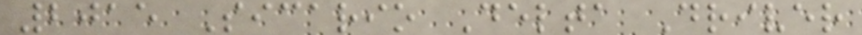2015 Sicario Delta Driver
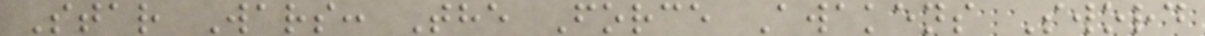Star Wars: The Force Awakens Sword
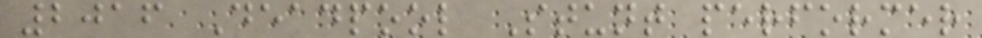2016 Deadpool Stunt performer
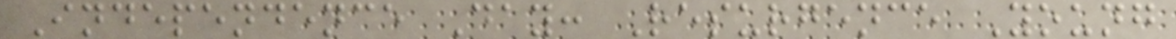Independence Day: Resurgence Young
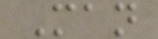Man
